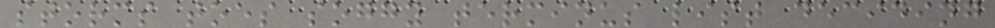storms toes soggy terminus list deciding
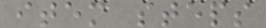item steps
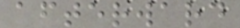afterward
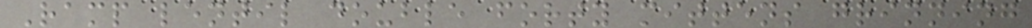Ramp lentil double forty mittens grinning
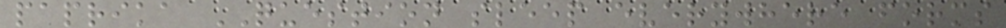paprika QUESTION sleep everywhere forms
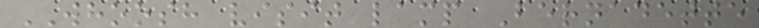WHOOSH visit lamp Bernadette
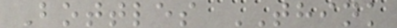Bottles THINK
